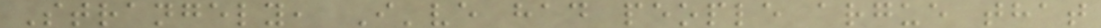Strangely, I've had people argue that
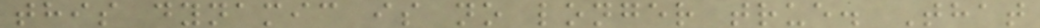this dynamic is no longer true. That
